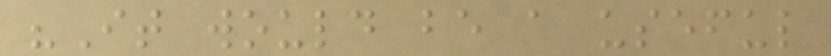"It would be a useful
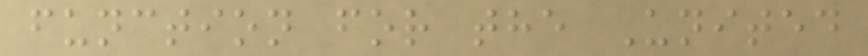function for the United
